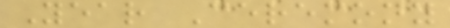Year Ceremony
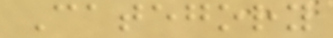Category
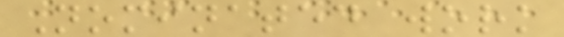Nominated work
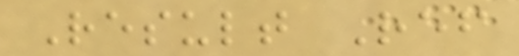Result Ref
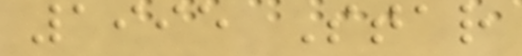1995 Star
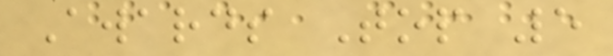Awards Top 5
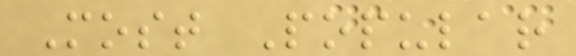Most Popular
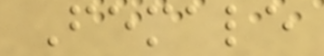Female
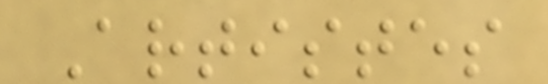Artistes
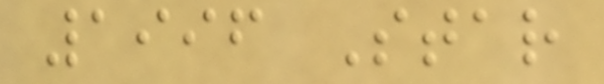1996 Star
